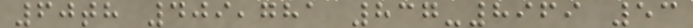60th 409,781 837-8969 53
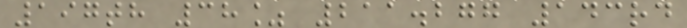197th 38% 211.277 143rd
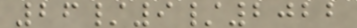26/9/2022
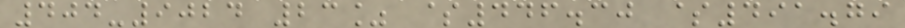404-9024 23% $446.30 $491.79
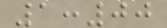1:00
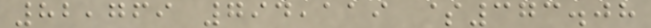82,769 794,119 $373.08
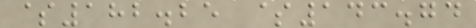$182.25 $143.74
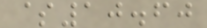$10.60
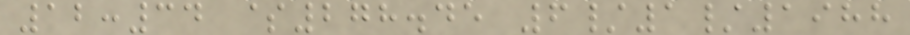12:34 $278.45 6/1/1988
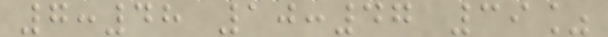7:48 10:47 39%
